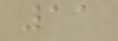11
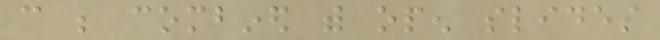can be combined with open slides
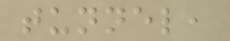tunnel,
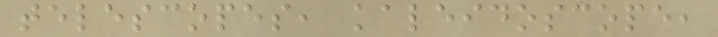telescopes, kaleidoscope,
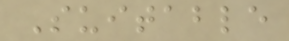Suitable
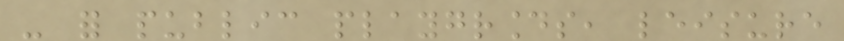- for public playgrounds, leisure
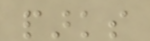parks
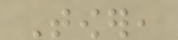Tower,
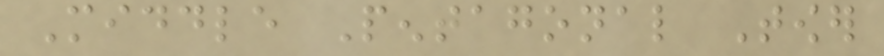Middle Pentagonal Tower
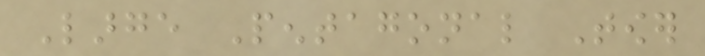Large Pentagonal Tower
